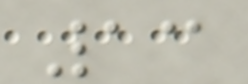13
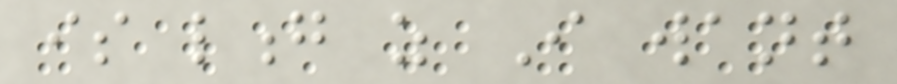is long as I want
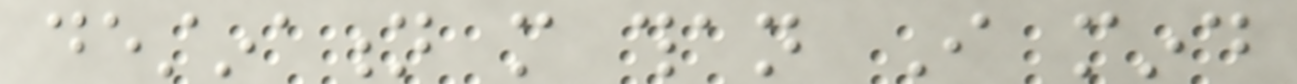destination more than I mind
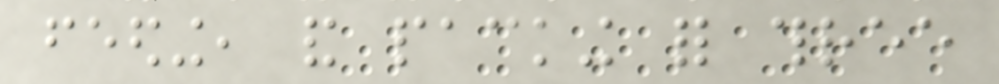feeding, and packing for three
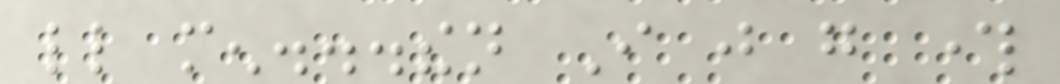little men...then I just go through
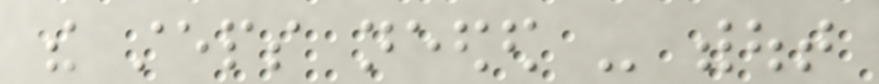the steps needed - without
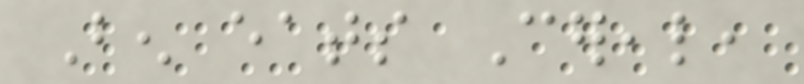Ben eats Cereal,
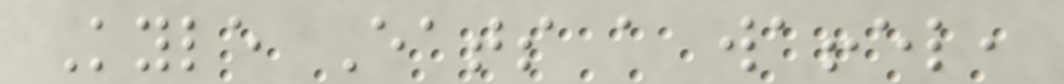Kyle Eats a waffel,
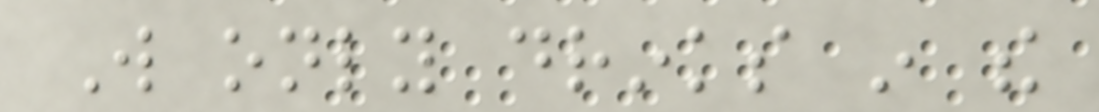Will only drinks in the
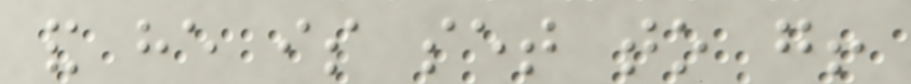and he is set to go!
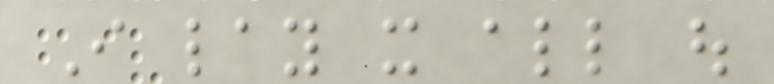I lay it all out
